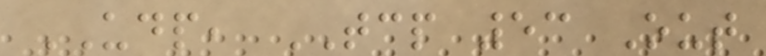UDP, TCP 53 Out
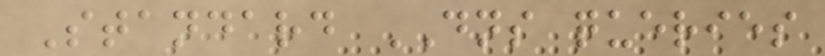Standard DNS queries
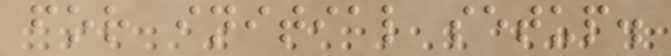for initial setup.
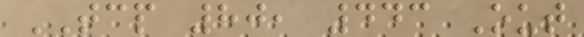TCP 80, 443 Out
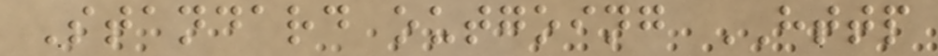Standard outgoing HTTP
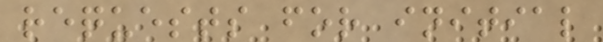requests for initial
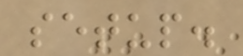setup.
